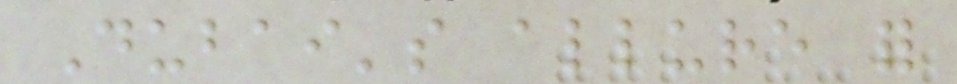Dubai's allure for
